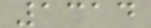1314
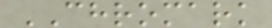CHROMARK
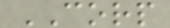CORP
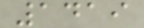1419
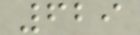629
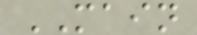MAIN
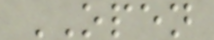OPEN
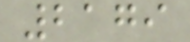2179
